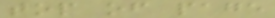top of page
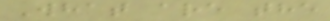What are the
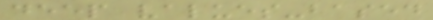deep values-based
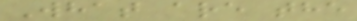What are the
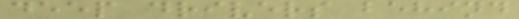deep drivers behind
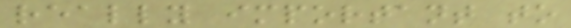really important to
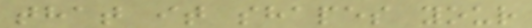that it shapes your
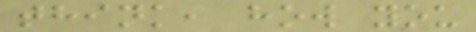think, how you
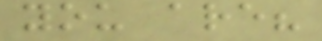you are?
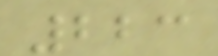223
